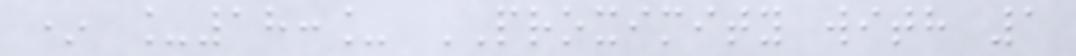* _18:_ PROXIMITY with 1
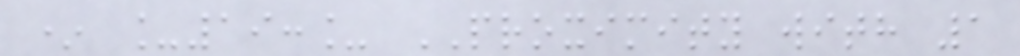* _19:_ PROXIMITY with 1
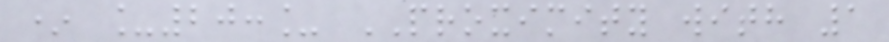* _20:_ PROXIMITY with 1
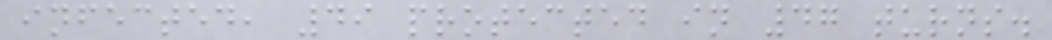infected, 49 protected in 47 turns.
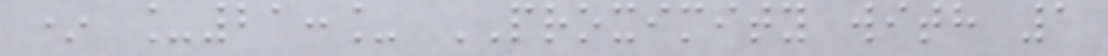* _21:_ PROXIMITY with 1
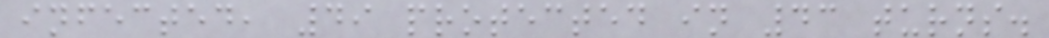infected, 49 protected in 43 turns.
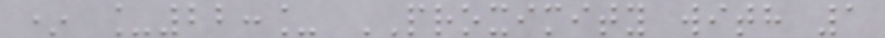* _22:_ PROXIMITY with 1
